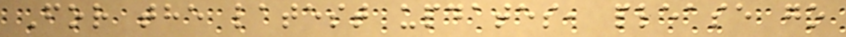For the latest updates, please go
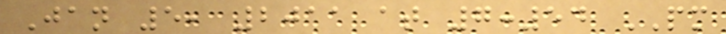Jan 5, 2011 at 7:54 PM
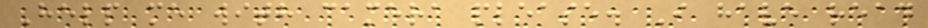Help me with camera please. I have read
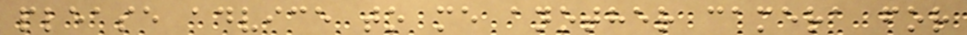please advice to me another camera for
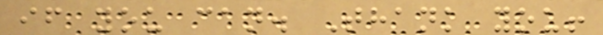if you can. Thank you!
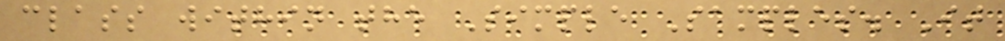class within the Simple Samples. It
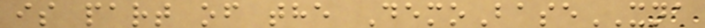is part of the DemoBaseXNA
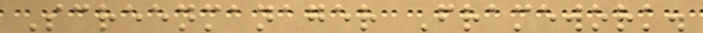Screenmanager Framework.
